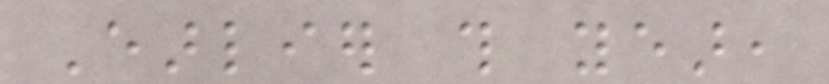Earlier this year,
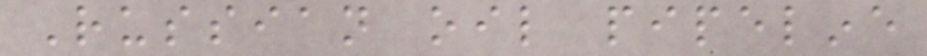Russian oil pipeline
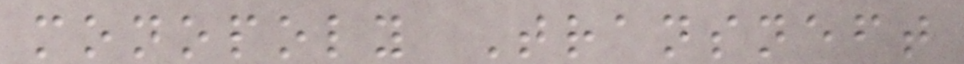monopoly Transneft
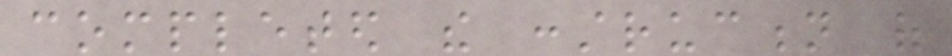completed the construction of
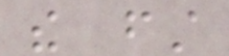the first
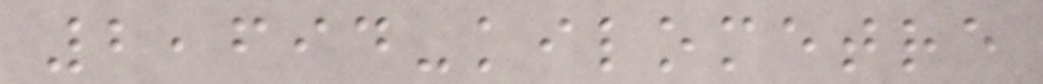2,694-kilometre
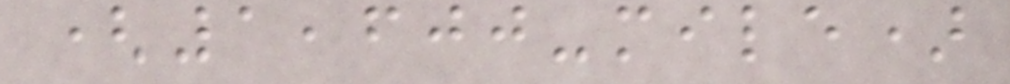(1,600-mile)
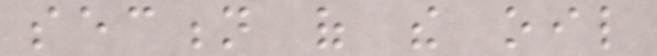section of the oil
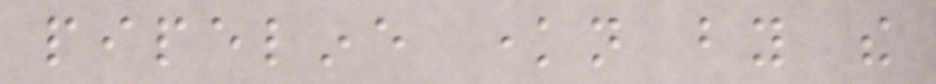pipeline known by the
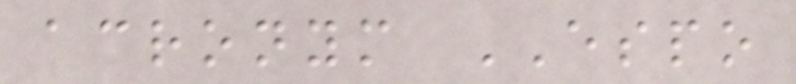acronym ESPO
